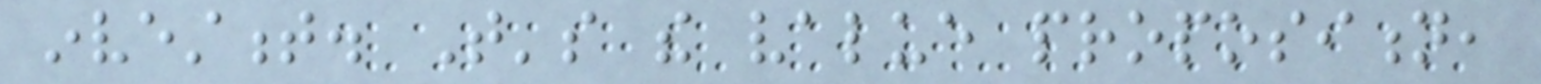investment. That's the value proposition,
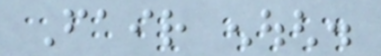Fair enough.
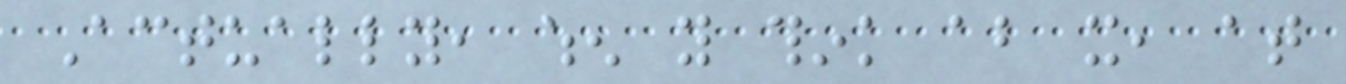Actually, when you think about it, at
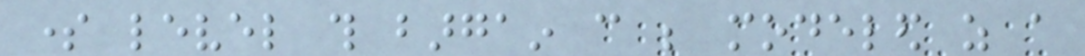some level this bargain can be modeled as a
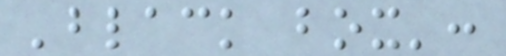'black box':
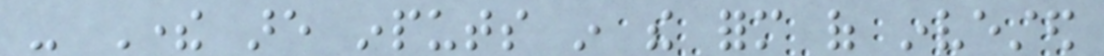- There are inputs in the form of invested
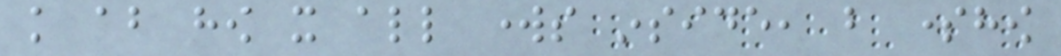knowledge about how it all works inside, but somehow
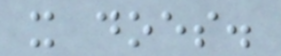it does.
